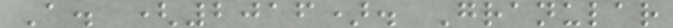A. (2016). Granular
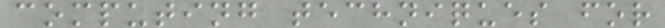computing techniques for
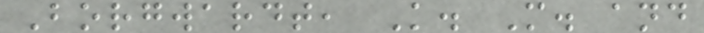Borgwardt, K. M. and
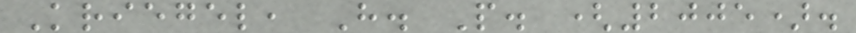Kriegel, H. P. (2005).
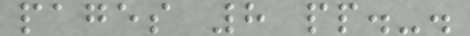pages 8 pp.-.
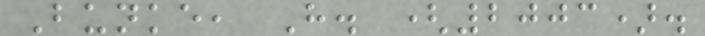Bunke, H. (2003).
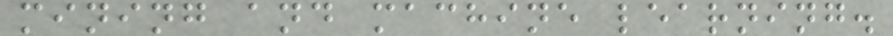mining and machine learning.
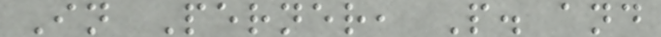In Perner, P. and
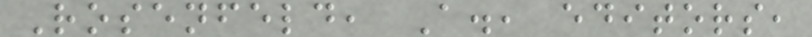Rosenfeld, A., editors,
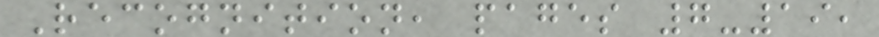Recognition, pages 7-19,
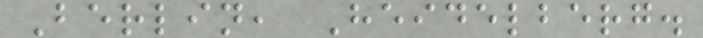Berlin, Heidelberg.
